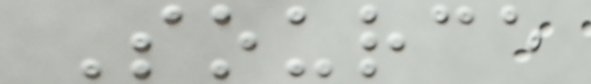Source
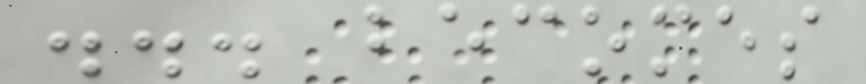... becomes
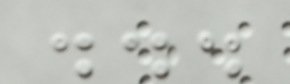...
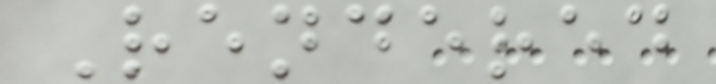Rendered
